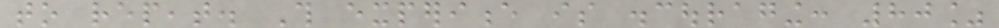to repeat. This experience is discouraging: 80%
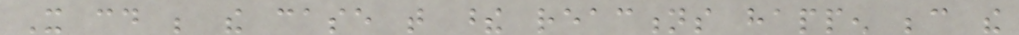It could be the case that these reactions happen because the
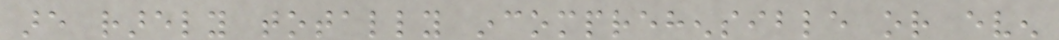are rarely totally incomprehensible or even
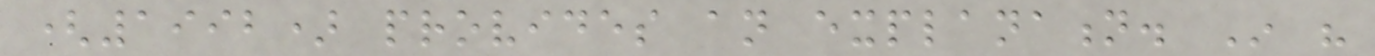(1992) provides an explanation. In his
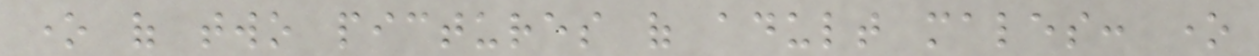one of two pictures of adult males: one
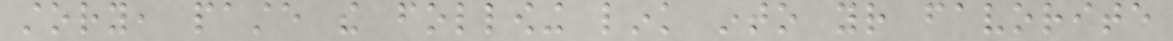story, paste the following link into your favorite
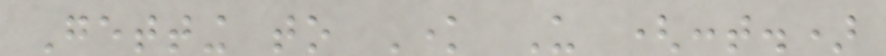Getting to Know Us (cont.)
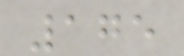175
